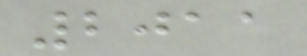2011
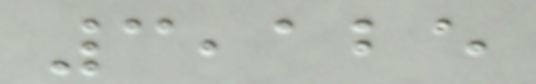3,125
